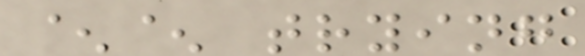^^ trying
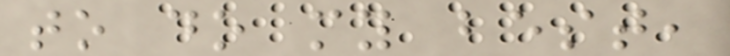to do my best,
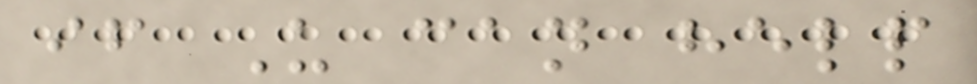if U can help
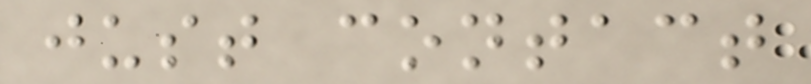just contact
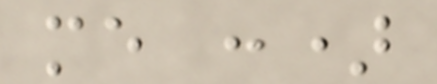me :)
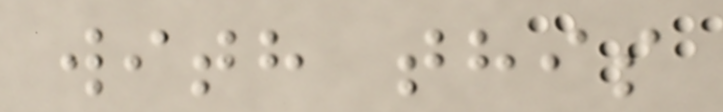with this
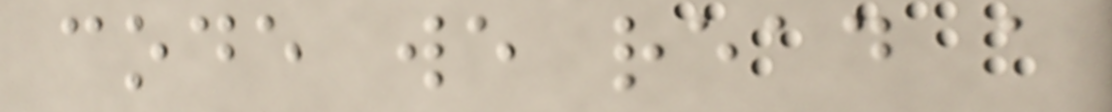code we read a
